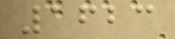1623
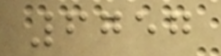6757
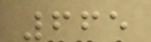665
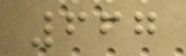667
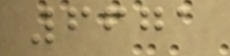6671
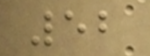52
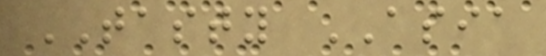TASTY ASIA
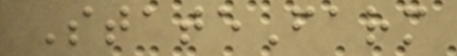StateFarm
